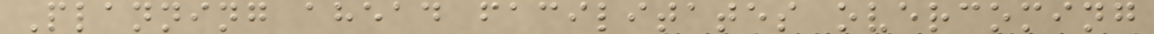Planning ahead facilitates overcoming
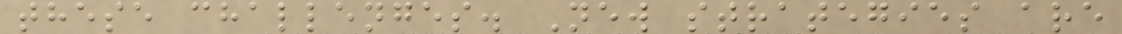these challenges. New strategies are
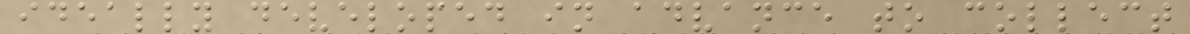ideally developed in advance to collect
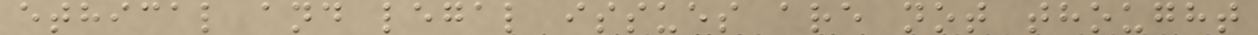ethical and legal issues are not thought
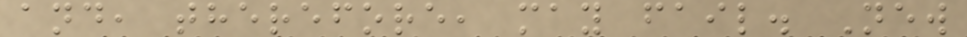and, therefore, may fail. New
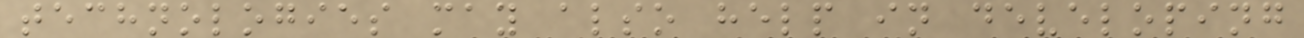technologies may also help in developing
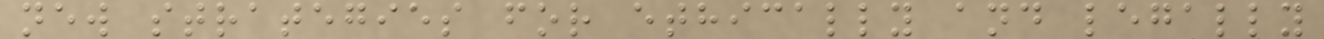new strategies for ethically and legally
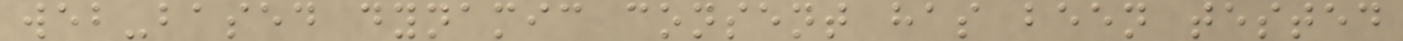web-based dynamic consent has been tested
